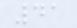41
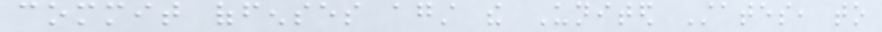commit offenses against the United States, to
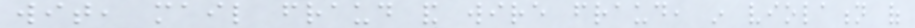wit, mail fraud and wire fraud, in violation of
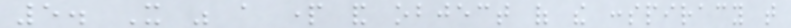5. It was a part and object of the conspiracy that
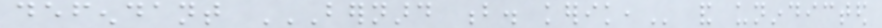defendant BERNARD B. KERIK, and unindicted
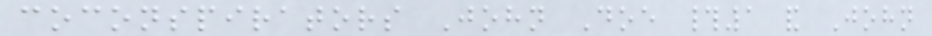coconspirators John Doe #1 and John
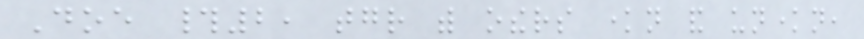Doe #2, together with others known and unknown,
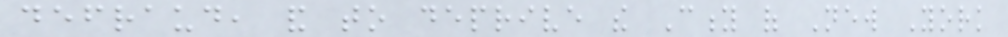defraud, and to deprive the City of New York
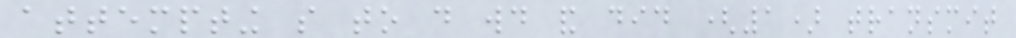attempting so to do would and did (1) transmit
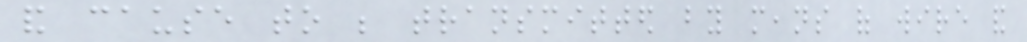and cause to be transmitted by means of wire and
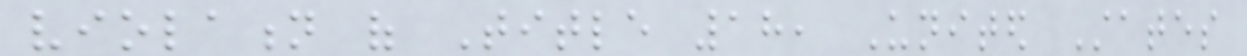violation of Title 18, United States
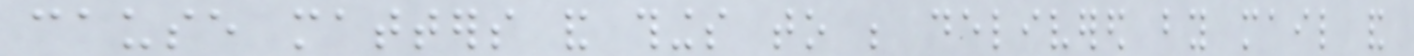cause matters and things to be delivered by mail and
